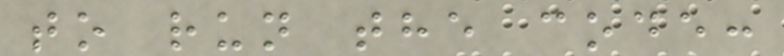to run the code:
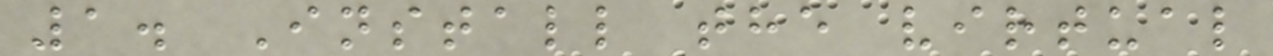1. Install the virtual
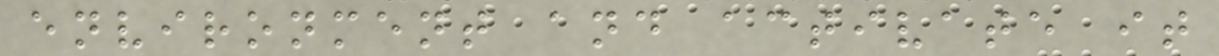environment and activate it
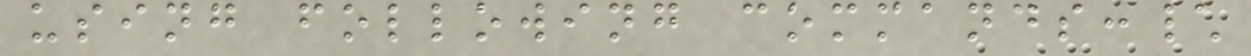using following commands:\
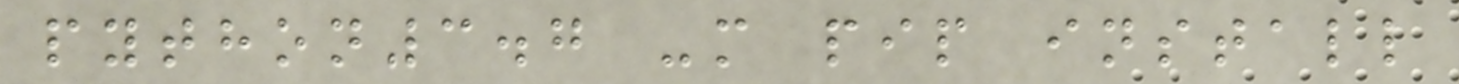python3.7 -m pip install
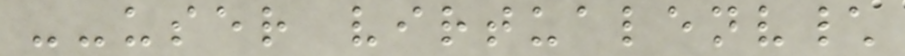--user virtualenv\
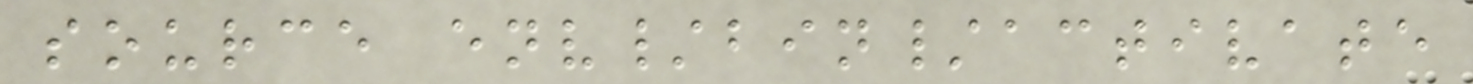source env/bin/activate
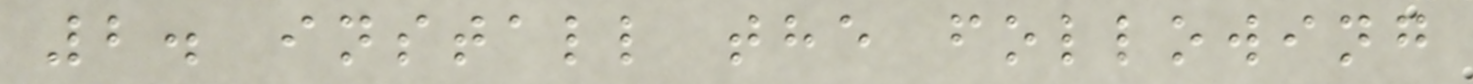2. install the following
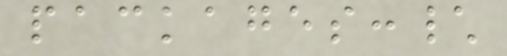packages:\
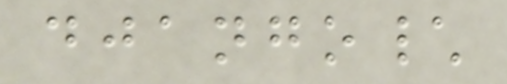django\
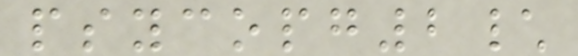psycopg2\
